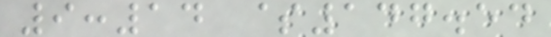9:14 $147.54
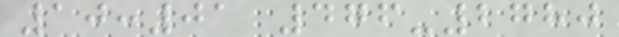10:01 476-2780
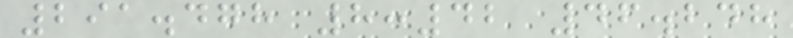291.478 8:42 46.248
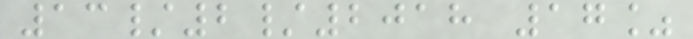13/2/2018 17%
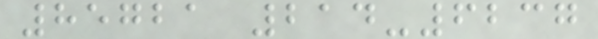85721 214-6237
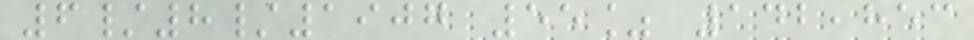6/8/1907 55% 142,853
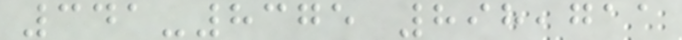341-8375 898,711
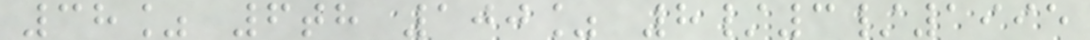38% 6th 100% 8/3/1995
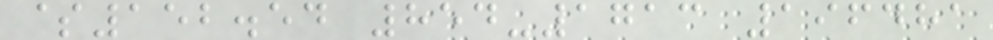$152.54 854-1713 196481
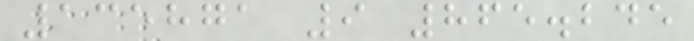135871 9 865.245
